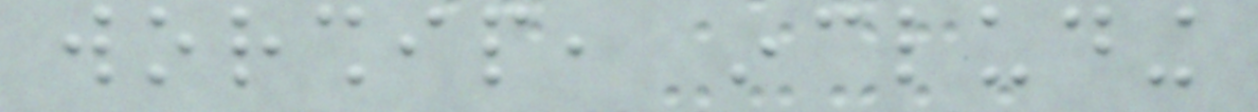worship, including
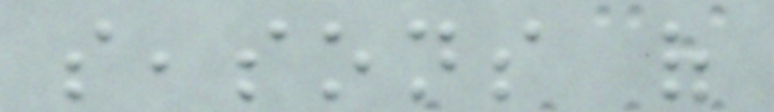seasons of
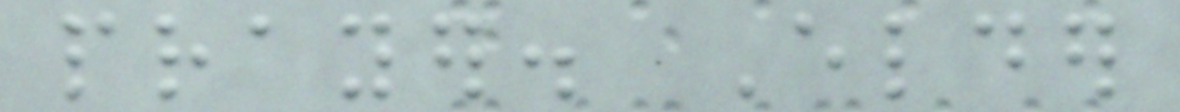prayer. Elder
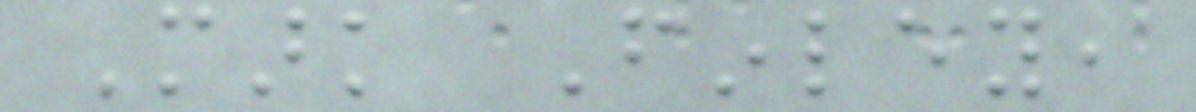Mark Finley,
